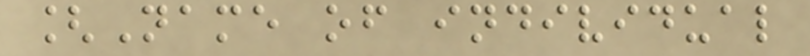[Name of individual
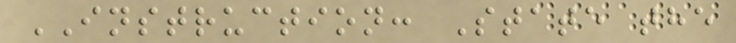INSTRUCTION: State the
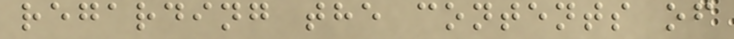regarding the contents of
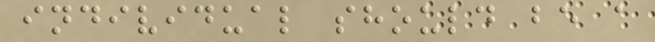individual should be a
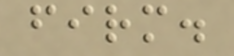firm.
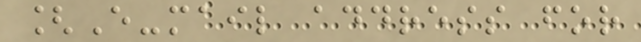[E-mail address for
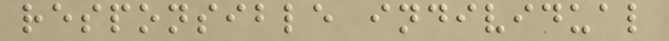responsible individual
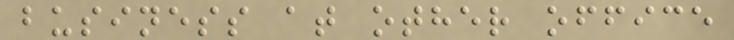business at other office
